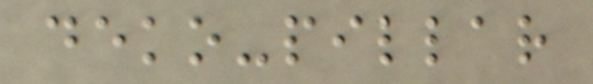deko-pillar
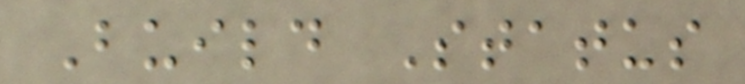Build Status
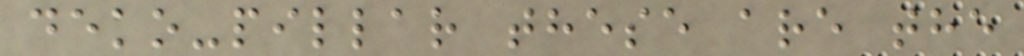deko-pillar these are the
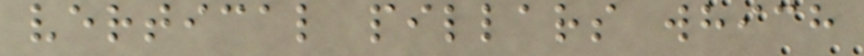vertical pillars which
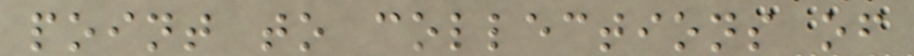point to collections of
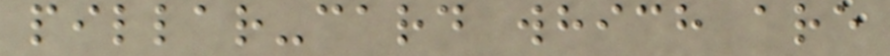pillar-card which are
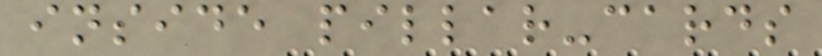inside pillar-cards
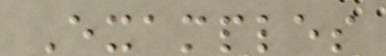Examples
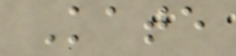Kate
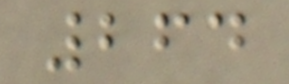264
